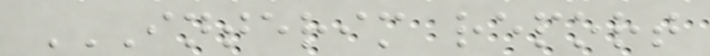INTERIM REPORT
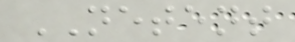NETENT
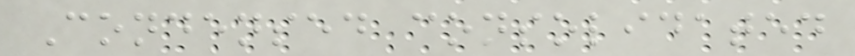Condensed consolidated
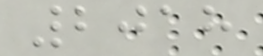2018
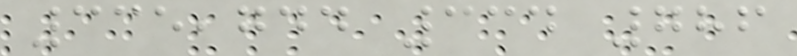335,744 334 786
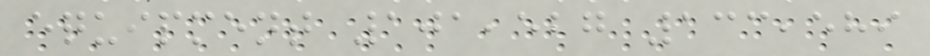equipment 101,527 133,589
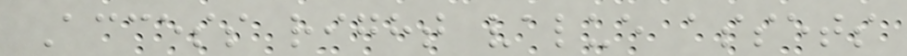Access right value assets
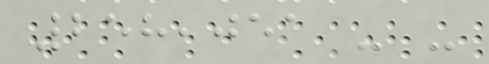258,051 - -
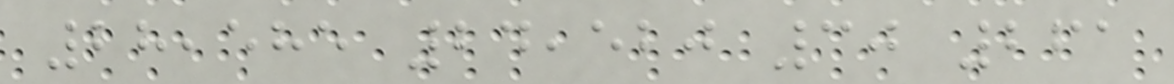28,585 24,520 30 261
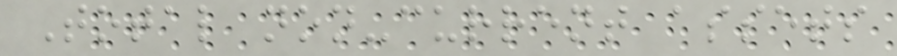Total non-current assets
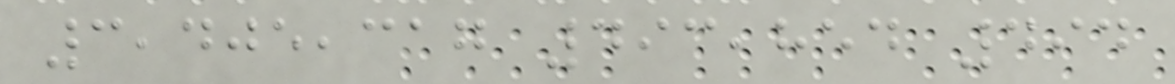3,405,317 493,854 494
